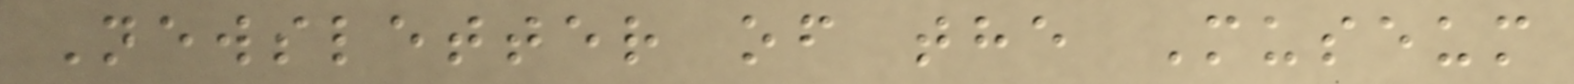Newsletter of the Museum
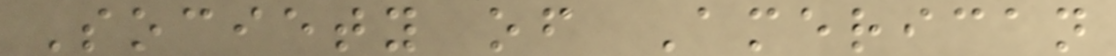Society of American
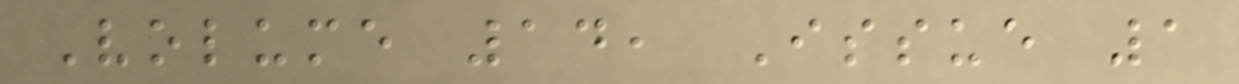Volume 14, Issue 1
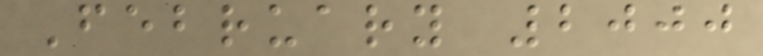February 2000
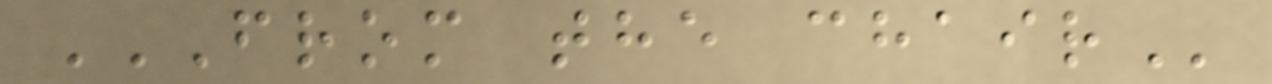FROM THE CHAIR
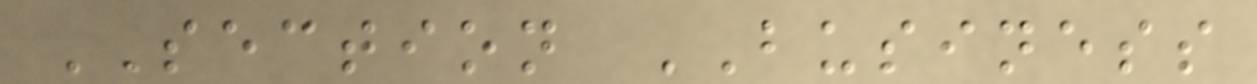SECTION BUSINESS
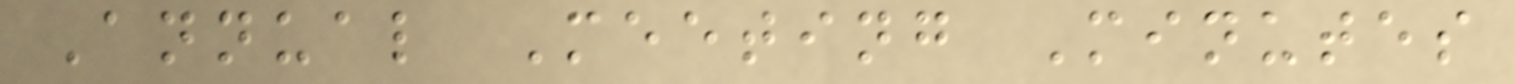Annual Meeting Minutes
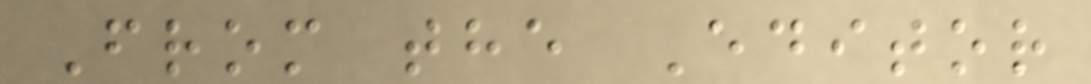From the Editor
